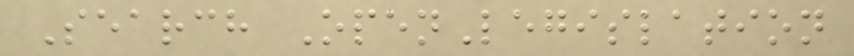Search OpenLegislation
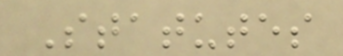Statutes
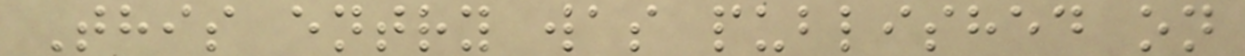This entry was published on
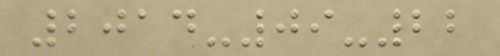2014-09-22
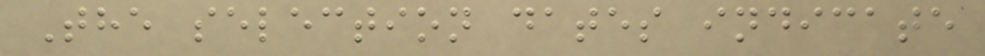The selection dates indicate
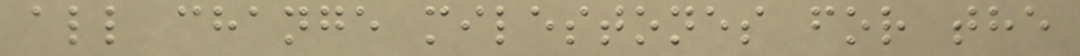all change milestones for the
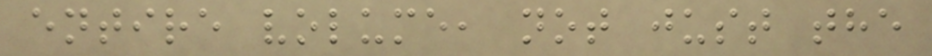entire volume, not just the
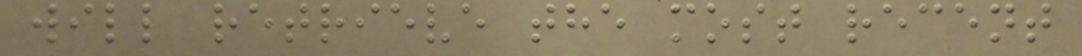will retrieve the most recent
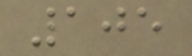105
